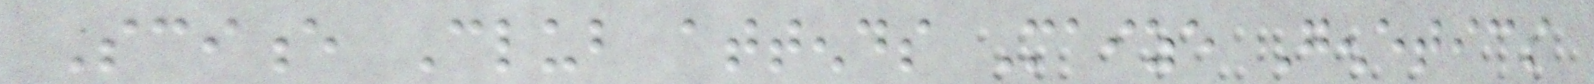Science Club attends Maize Genetics
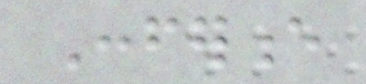Conference
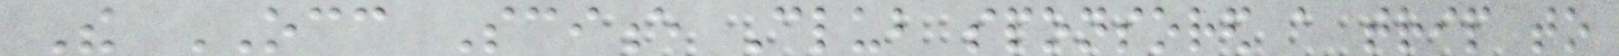The OCC Science Club sponsored a trip to
